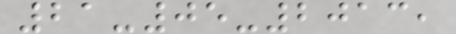21-05-2013,
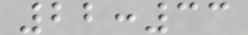22:33
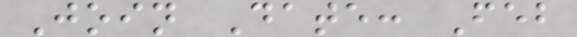Join Date: Feb
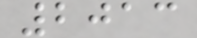2013
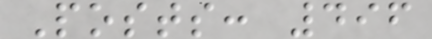Posts: 496
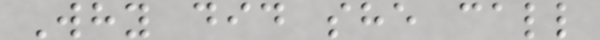Why did she call
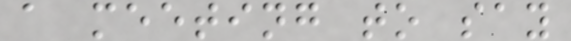a meeting to say
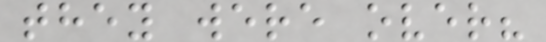they were over?
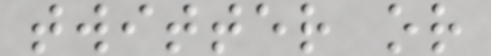twitter or
